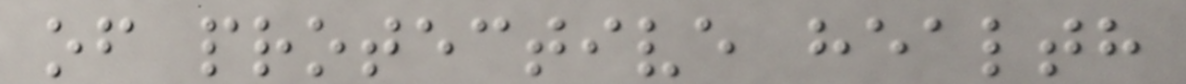of protective health
